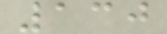130
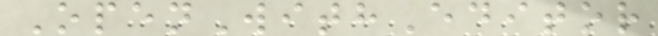OpenWithEditor
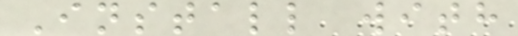Install with
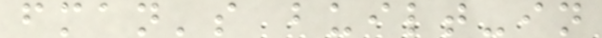fman's built-in
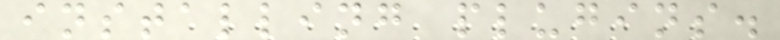installing plugins.
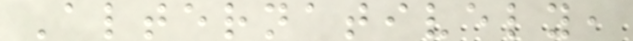Alternatively,
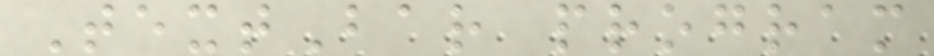TextBar program
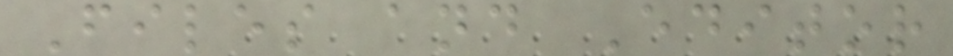Files and Editor
